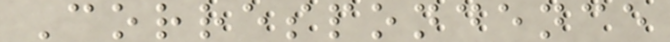Correspondence
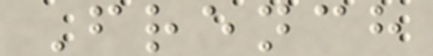French
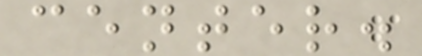center.
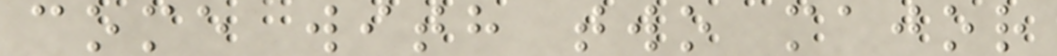come with two major
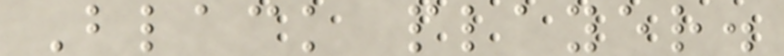Black player.
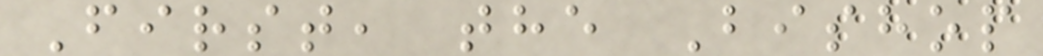First, the Bishop
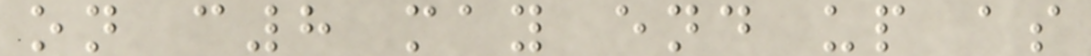on c8 may end up as
